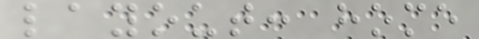layout: home
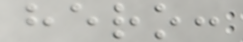hero:
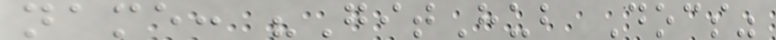name: "GitHub Docs"
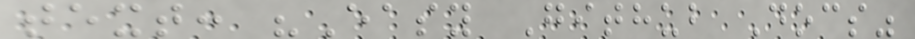text: "Easy Github Docs"
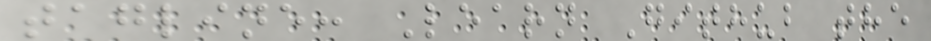tagline: Learn Github the
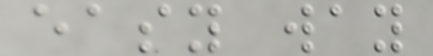easy way
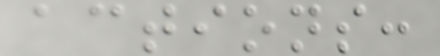actions:
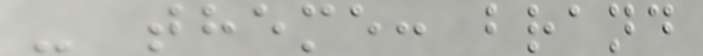- theme: brand
